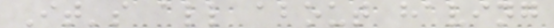It's all about having
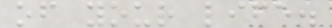of your life.
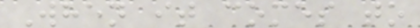When it comes to
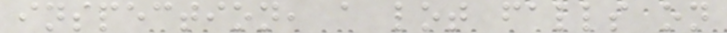inspection, a lot falls on
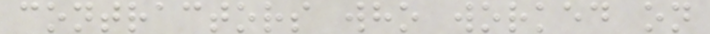contractors who worked on
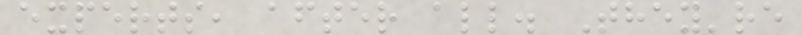experts, after all. They're
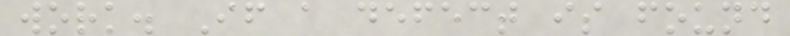work. If a defect is found
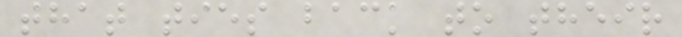that ties back to their
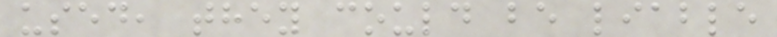used, they could be liable
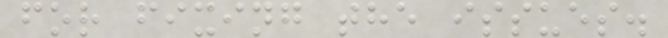for fixing the issues.
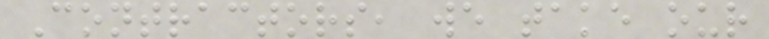Contractors, we take our
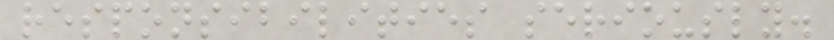responsibilities seriously.
